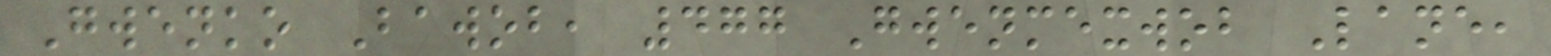Gwenko Bawob, 477 Gwenmexwob Lane,
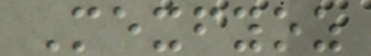Mexfyoz
